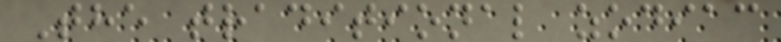The traditional zodiac
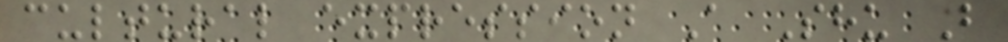cultural expression A Shu B
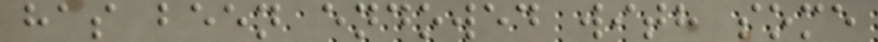has been endowed with some
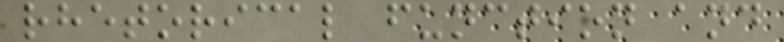rhetorical function and
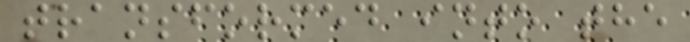transformed into the
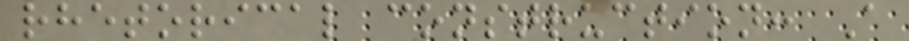rhetorical construction: A
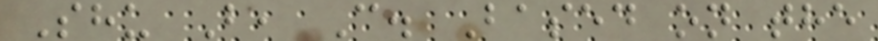Shu B, C. Based on the
